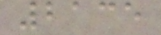2135
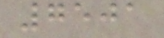7501
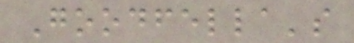Goodfella's
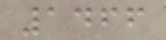1466
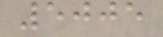5005
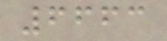6663
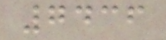7436
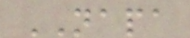NAPA
